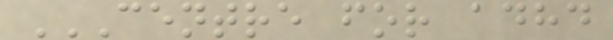CENTRE FOR ADHD
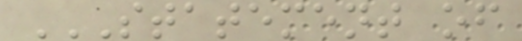STATEMENT OF
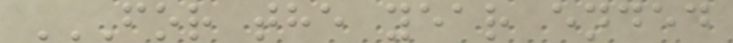FOR THE YEAR ENDED
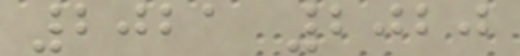2021 2020
